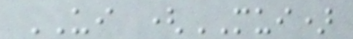UI (MUI)
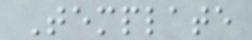Template
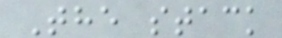The stack
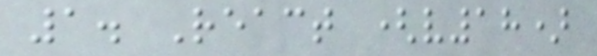1. React (v18)
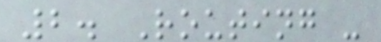2. Routing -
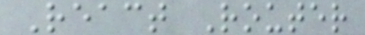React Router
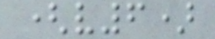(v6)
